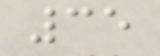35
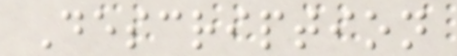Description
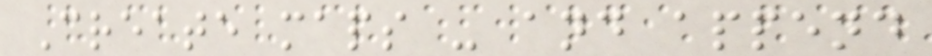Create maps - and append
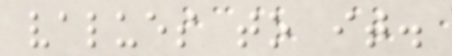values to it.
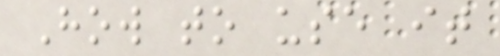How to use it
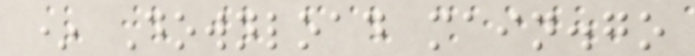* Download main.go
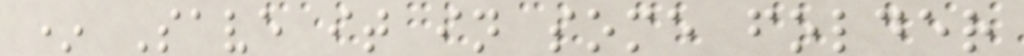* Save it in some folder
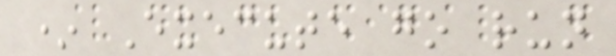* Execute go run
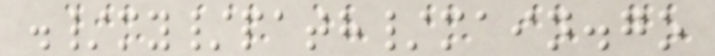./my/path/main.go
